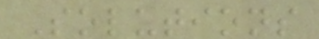Solutions
